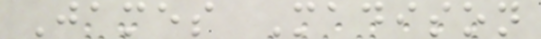James Madison
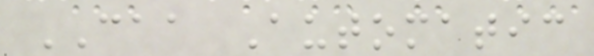CAA Automatic
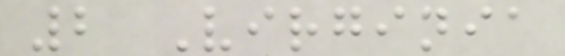2 Virginia
